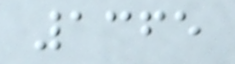1365
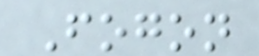Fogon
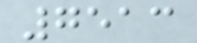7513
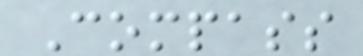Compass
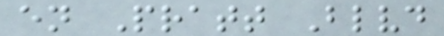en Pratt Blvd
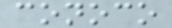conoco
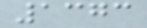1373
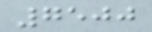7500
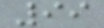99
